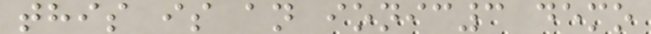this is an ionic3 demo
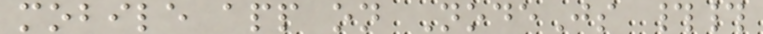mobile app on NodeJs ##
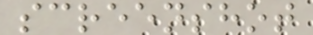screenshot
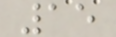15
